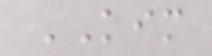KIM
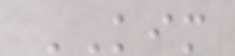KIM
